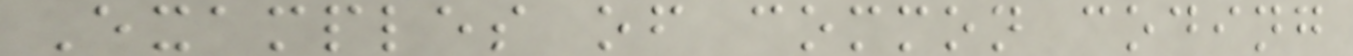Examples of common coding
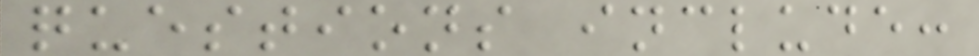questions include:
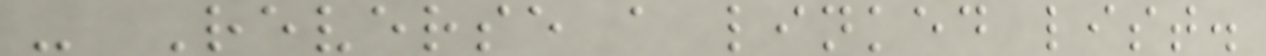- Reverse a linked list.
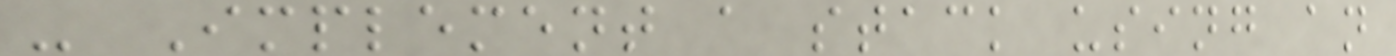- Implement a stack using an
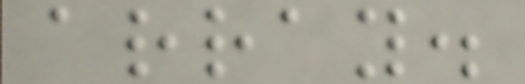array.
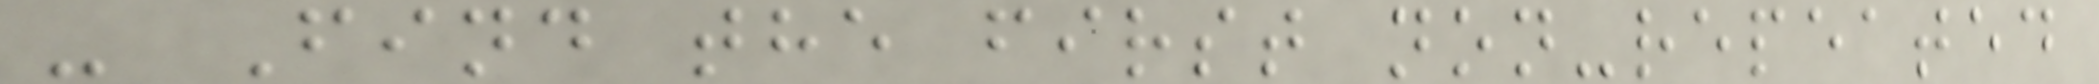- Find the first non-repeated
